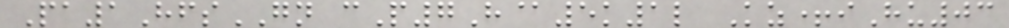Pa1HfsGN cP7H@5k1l Kz+iHu03
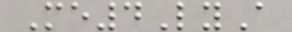Me4LyA
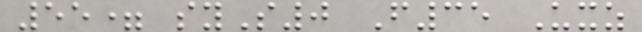55= syS0 F35 Uxz
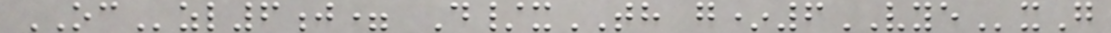OCzl6j= D/xTH g*6VYExG
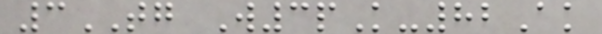3TG W3pK-82Ak
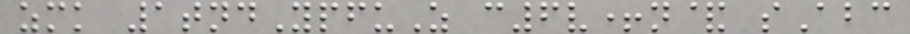zmk 1tndYpfuZ c6v+n& sAbc
